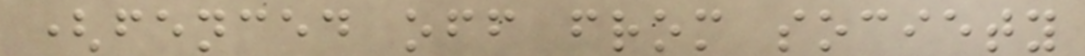(fenced off from society
